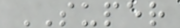SUPER
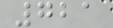721
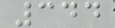344
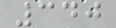340
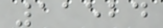11524
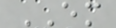EM
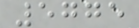5775
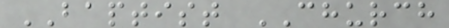BAPTIST CHURCH
